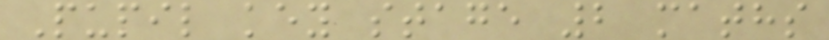Pupil key stage 2 maths
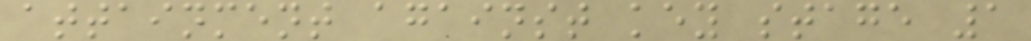attainment against key stage 1
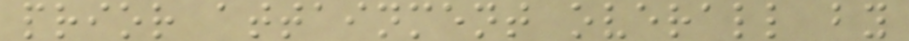prior attainment overall by
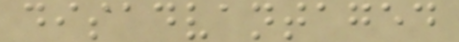disadvantaged
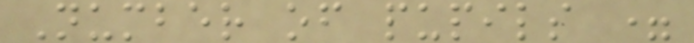Number of pupils =
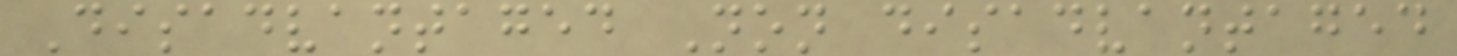Disadvantaged Non disadvantaged
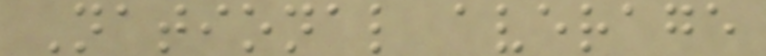National average
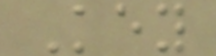Key
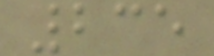235
